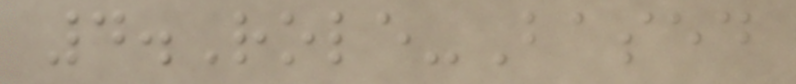4.Role-Based
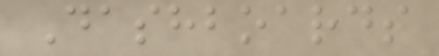Dashboards
